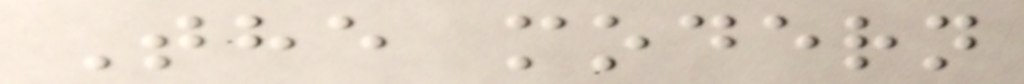The modern
